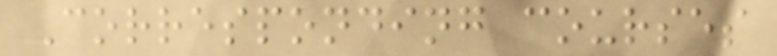Corresponding courses
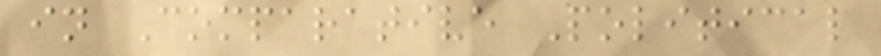in Comparative Political
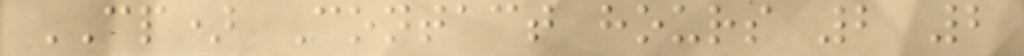CP) Contact hours 2 2
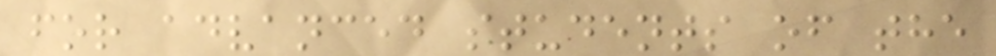for advanced students of the
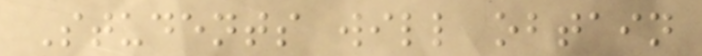Students will obtain
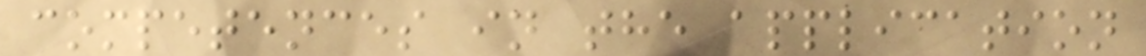competences in the application
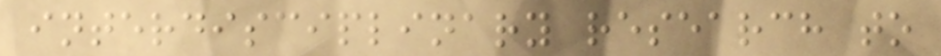interdisciplinary research to
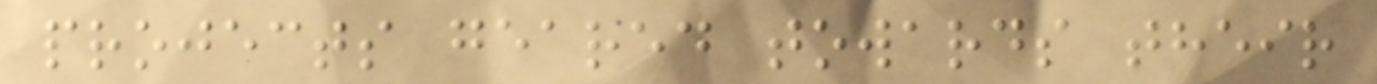projects geared towards their
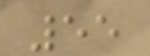55
